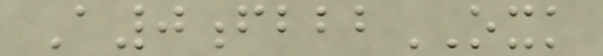A0fbbbOXK
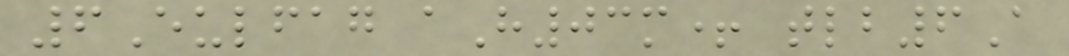6Eulfag aH03m+ tlb6A
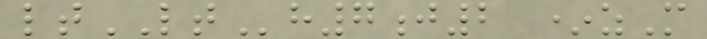ltLTh7j2 *zM
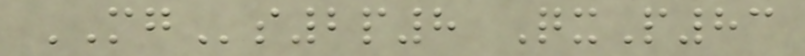MGs2p8 QxP83
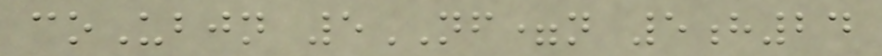coUbjn 5NF=n 5h24
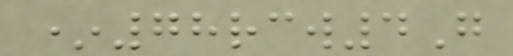*78rcw4G
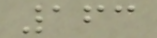163
